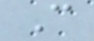C
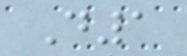D1
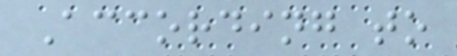According to
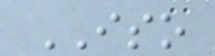ISO
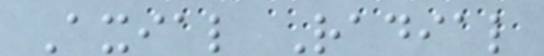Axial Radial
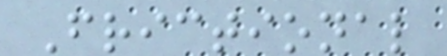Frictional
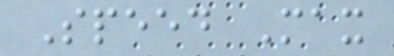Speed Max
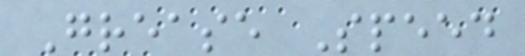Grease Speed
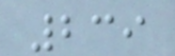239
